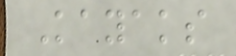Kayaks
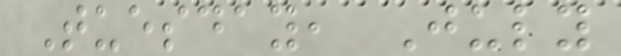Tuesday, July
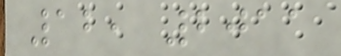12, 2011
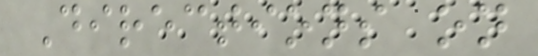Directions on
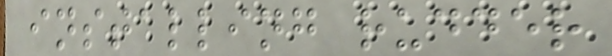installing rudder
